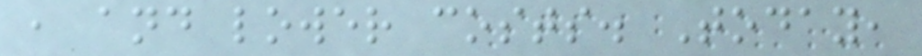, and lower costs. Today,
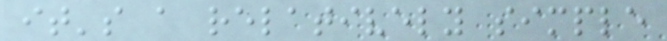it's a relatively simple
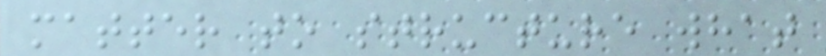matter to structure what
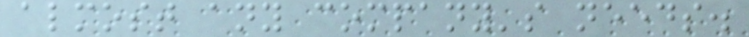almost any company's needs.
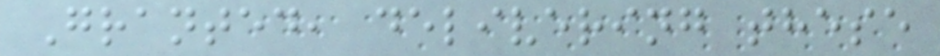Granted, delivering these
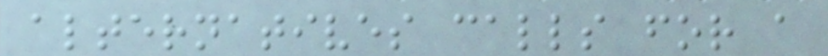alternatives calls for a
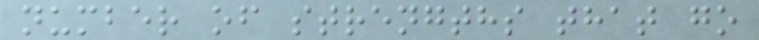number of strengths that go
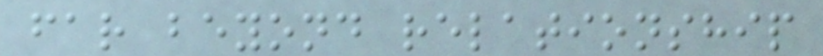far beyond relationship
